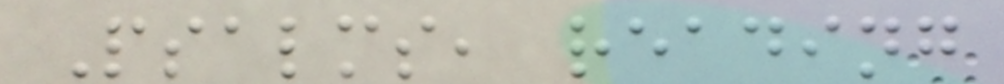Psalms, reading
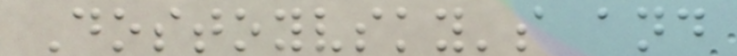Dostoyvsky's and
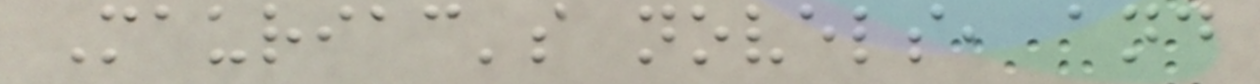Mauriac's novels, and
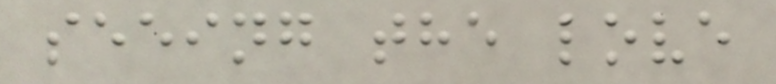seeing the love
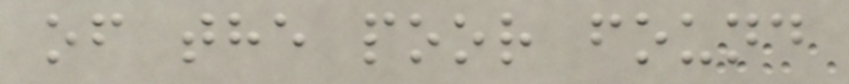of the poor found
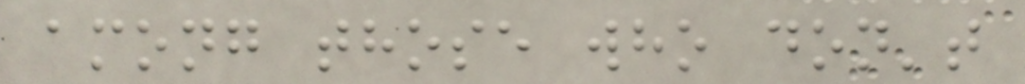among those who don't
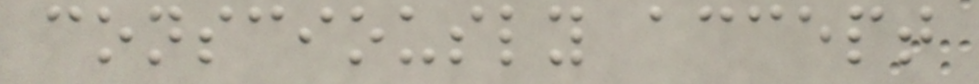consciously accept
